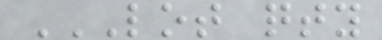LOT QTY
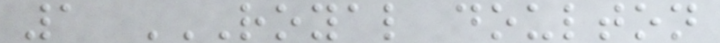1 ROYAL DOULTON
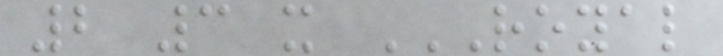2 3 x ROYAL
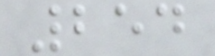254
